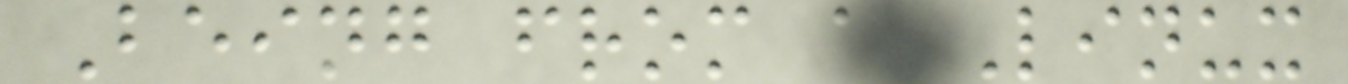Being from a Linux
